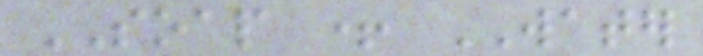SOAP + WATER
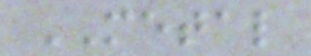METAL
